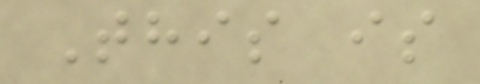This is
